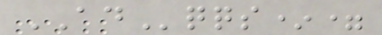ADqqs*=
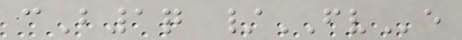cB1q /FVe
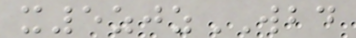x5zjzWBD
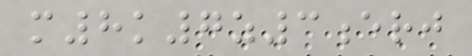m8k7z3erj
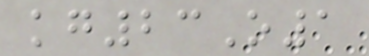kg23O1
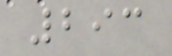293
